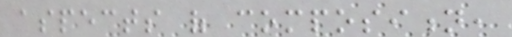aspects of composition,
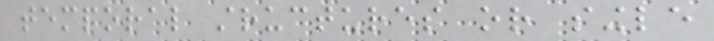temporal structures or single
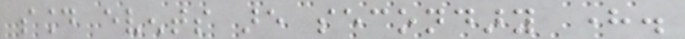sound events are secondary here.
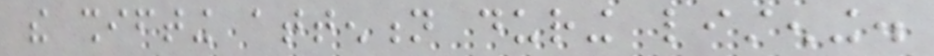the shifting attention during listening.
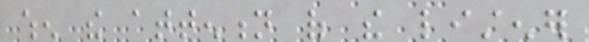when the attention of the listener
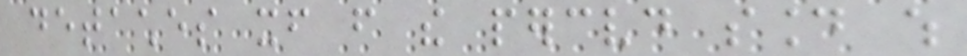detaches itself from the perceived sound which
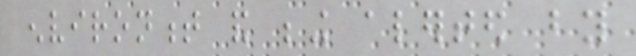environment and being alerted by
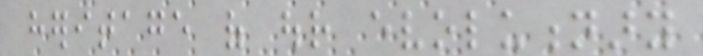heritage of our evolutionary
